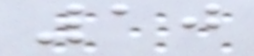10
